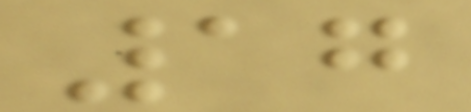17
